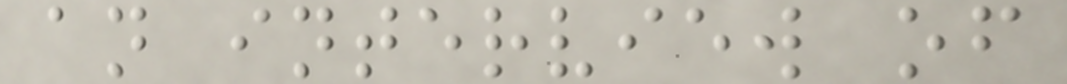an interview of
